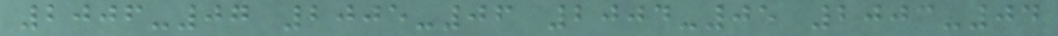2006-07 2005-06 2004-05 2003-04
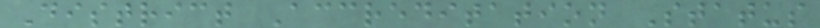District Accreditation Status
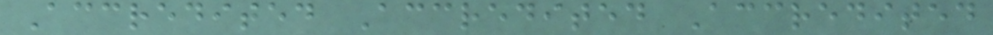Accredited Accredited Accredited
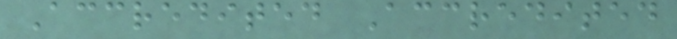Accredited Accredited
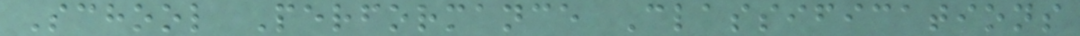School Performance Classifications
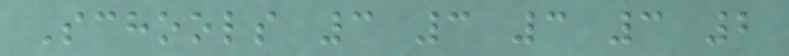Schools 3 3 3 3 2
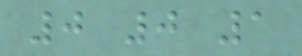0 0 1
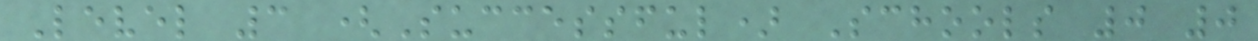Level 3 (Successful) Schools 0 0
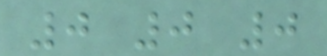0 0 0
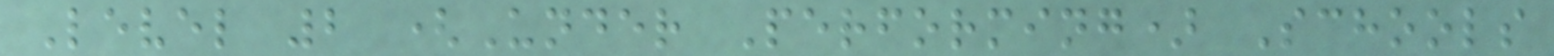Level 2 (Under Performing) Schools
